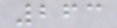263
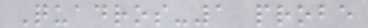Quadros-1 probe
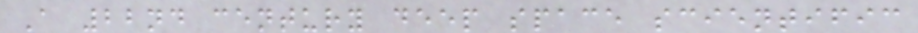A 22nd century deep space scientific
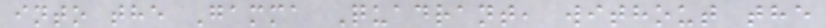into the Gamma Quadrant, without the
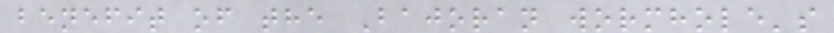benefit of the Bajoran wormhole's
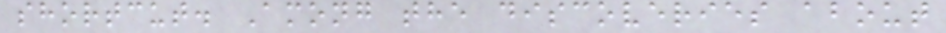shortcut. Among the discoveries about
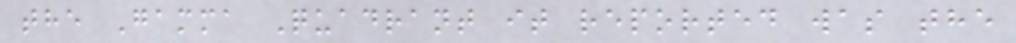the Gamma Quadrant it reported was the
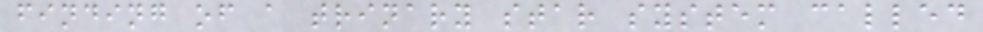finding of a trinary star system called
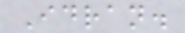Idran.
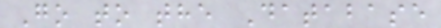Go to the Database
